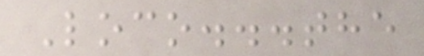Loco...the
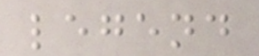legend
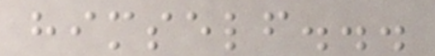himself...
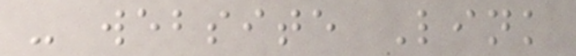- website Link
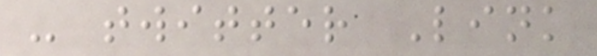- twitter Link
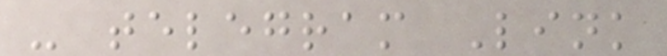- telegram Link
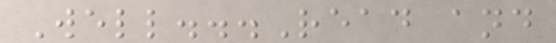Well...Read and
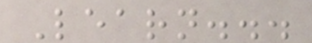Learn...
